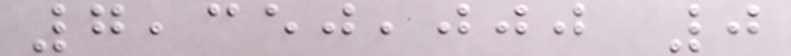7,350,000 0
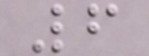6
